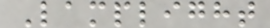Lamplight
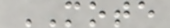MOTE
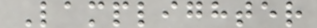Lamplighter
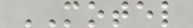MOTEL
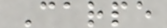Carpe
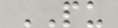PU
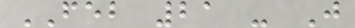FEB 21 - J
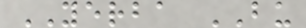YERBA BU
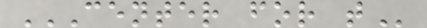CENTER FOR T
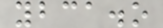ybca.o
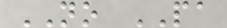NO PA
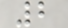2
